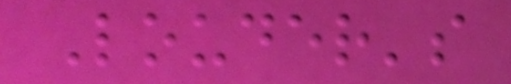Louder's
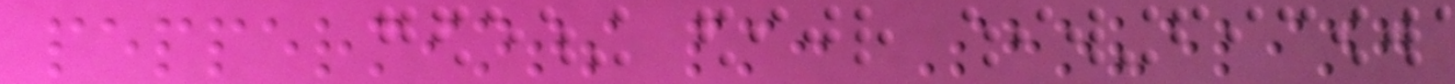peppermints pm: Shoveling
